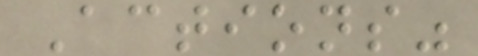Actions"
